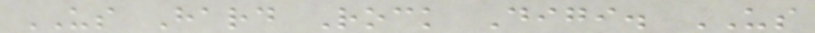US Hard Rock Digi. US
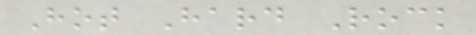Hot Hard Rock
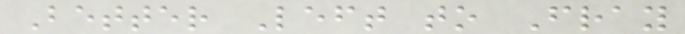Better Left to Fray
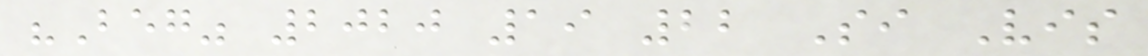"Beg" 2020 19 22 Si Vis
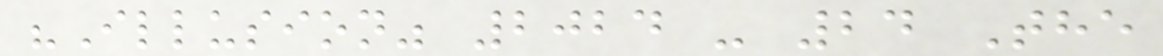"Illusion" 2024 - 24 The
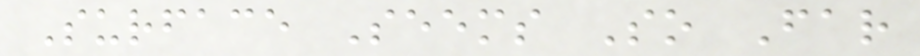Surface Seems So Far
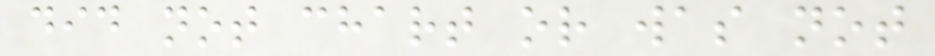did not chart or was not
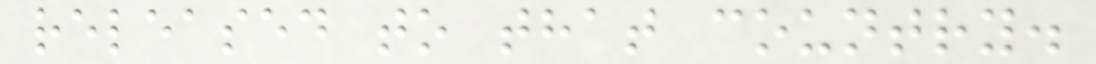released to that country.
